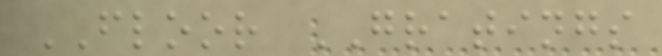FLOOR GRATINGS
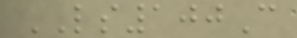LS100C
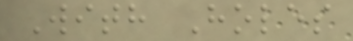With Holes
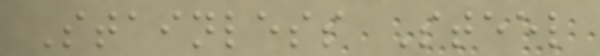Stainless Steel
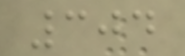304
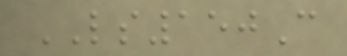LS150C
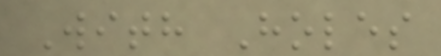With Holes
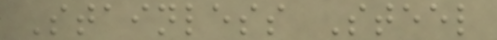Stainless Steel
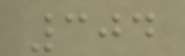304
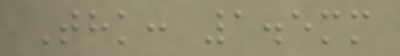Thk: 1.5mm
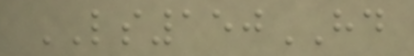LS150HD
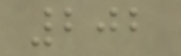202
